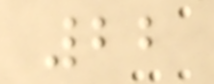22
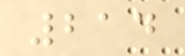214
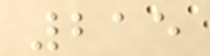215
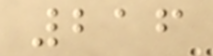216
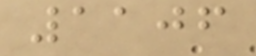1106
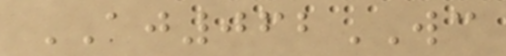AJ062WC
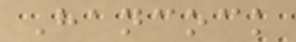Hancock
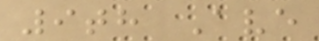9th Ave
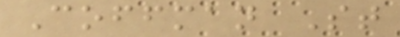Coffman St
